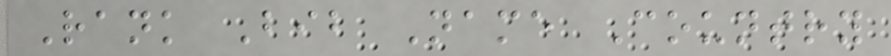Rank Bib Name Country
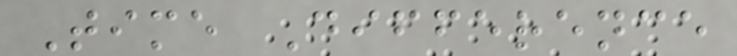Time Difference
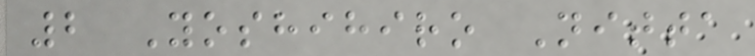2 Yoshihiro Nitta
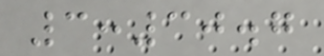3:30.7
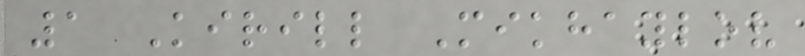1 Kirill Mikhaylov
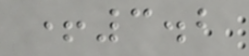+3.2
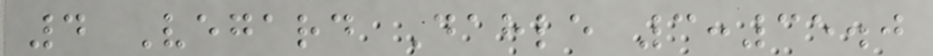4 Vegard Dahle 3:35.0
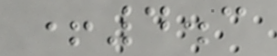+4.3
